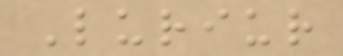Luriur
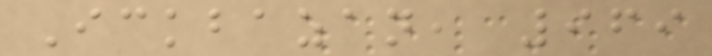Ickbazan, 969
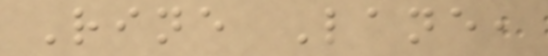Rine Lane,
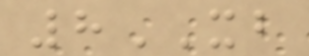8XB
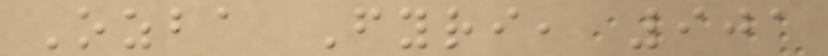Ozba Fyri, 901
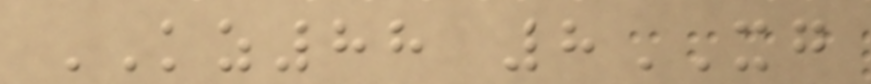KZ88 8XG
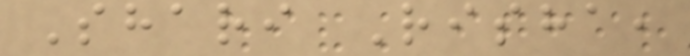Shari Risha,
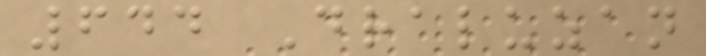644 Draluzan
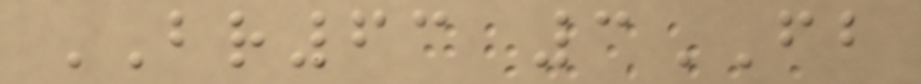BR63 3FB
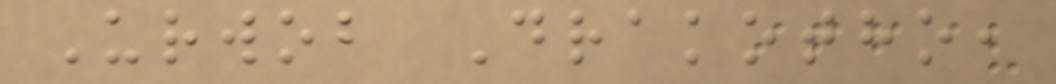Urwob Drakotho,
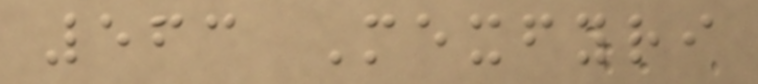563 Mexfyri
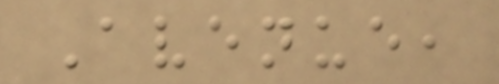Avenue,
